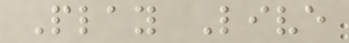Play Live
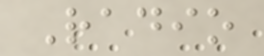Radio
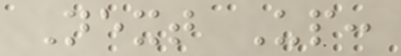Next Up:
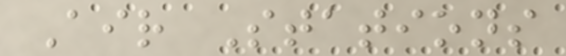Air Stations
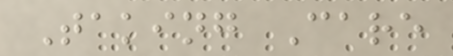Taking Care
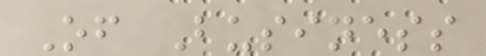Of Business
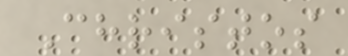Christos
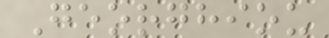Georghiou
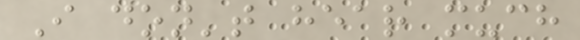I don't hear much
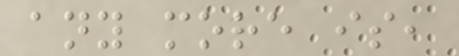any more is,
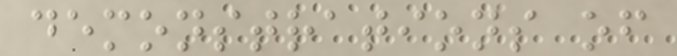demonstrations of
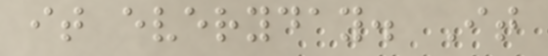it everyday. It
